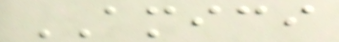AMICI
